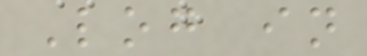Log in
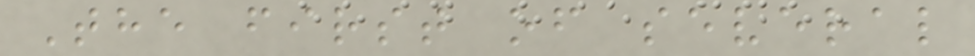The first of several
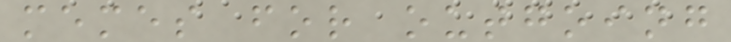memes for outgoing
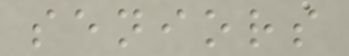seniors
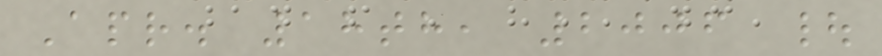Apr. 18th, 2006 |
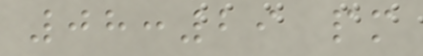08:29 pm
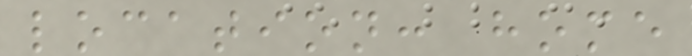location: home
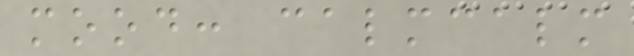mood: calmcalm
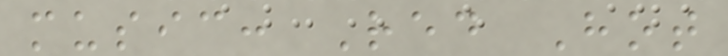music: Red Hot
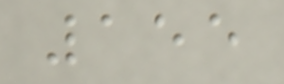155
